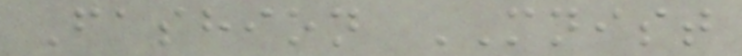Fashion MNIST
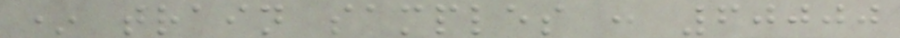* train samples : 60000
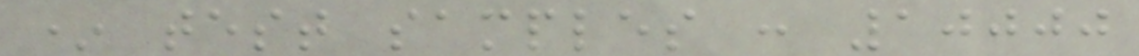* test samples : 10000
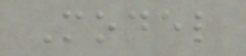Model
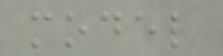model
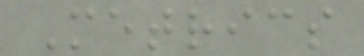Metrics
